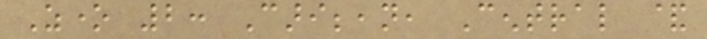Zone 2: Caribbean, Central &
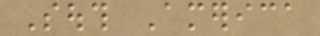South America
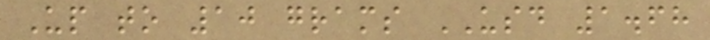Up to 10 grams USD 1.68
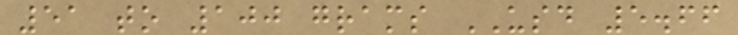51 to 100 grams USD 5.66
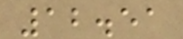12.51
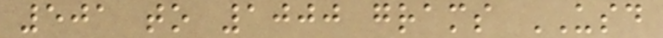501 to 1000 grams USD
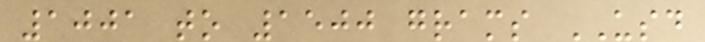1001 to 1500 grams USD
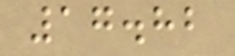17.82
